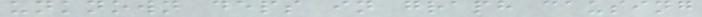unknown deps in graph causing
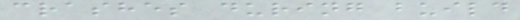crashes during build
